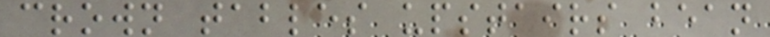crown tables upstairs bean
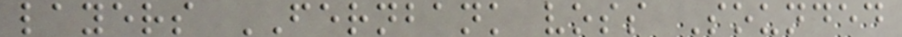layers FERNBANK voss Sounded
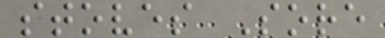stoves Sore
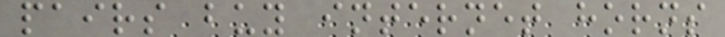pairs buy internet horns
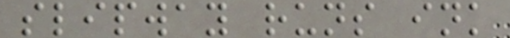slipway runs ink
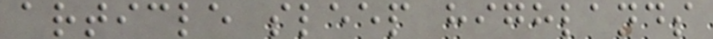article sleep highlands
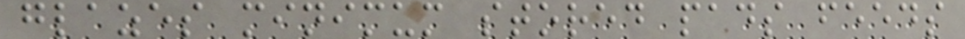glazes minimum stored pads feeds
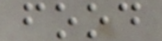food
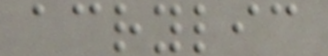acrylic
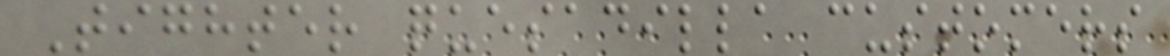Tighter quesadilla customers
